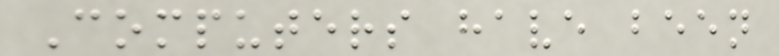Computers have been
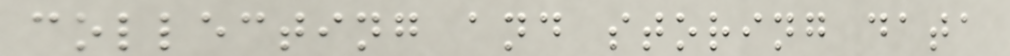collecting and storing data
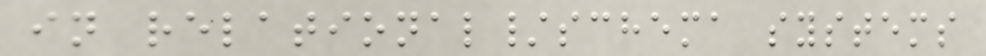in relational/schema systems
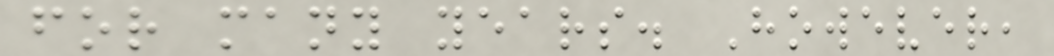for many years. However,
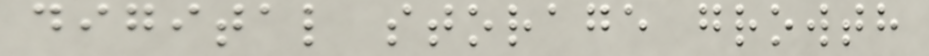digital storage growth
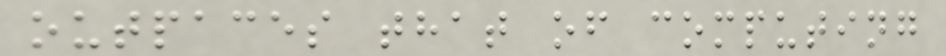outpaces that of computing
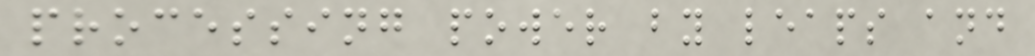processing power by leaps and
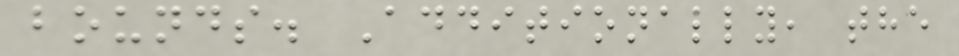bounds. Additionally, the
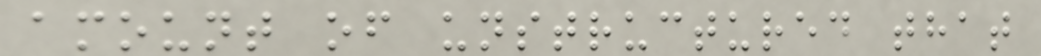amount of unstructured that
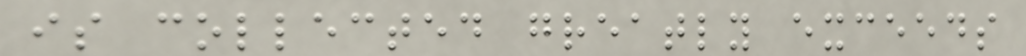is collected greatly exceeds
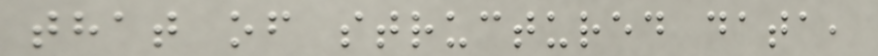that of structured data,
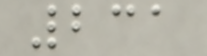231
